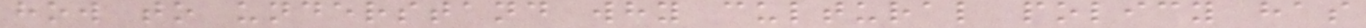how to understand why cultural policy has
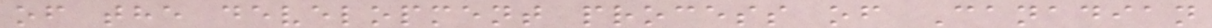of the development process of Canadian
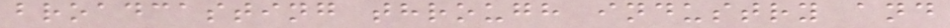broadcasting through industry and
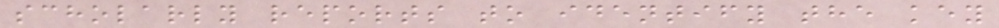scholarly reports to identify the key
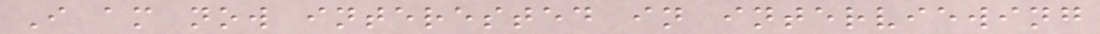I am now interested in interviewing
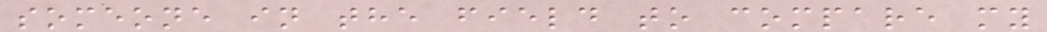someone in the field to compare my
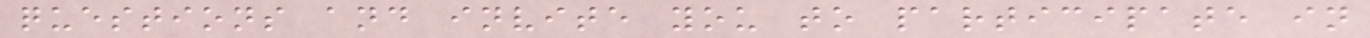questions and invite you to participate in
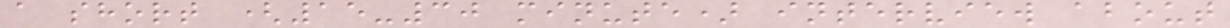a short (15-30 minute) interview about
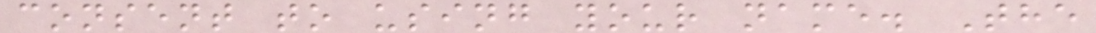consent to using your name. The
